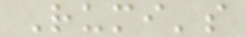Rumi's
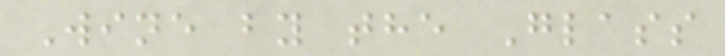Wine by the Glass
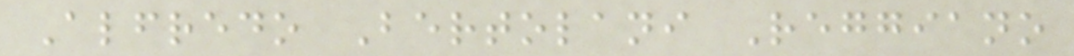Alfredo Bertolani Reggiano
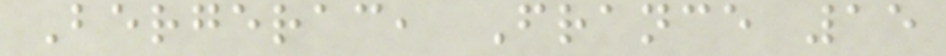Bergerac, France 15
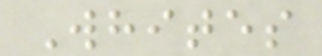Whites
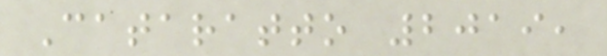Cataratto 2019,
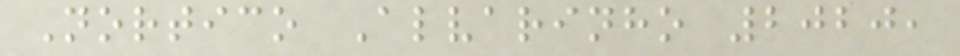Nortico Alvarinho 2020,
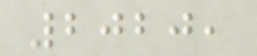2020,
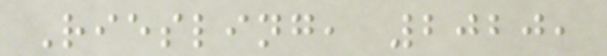Riesling, 2020,
